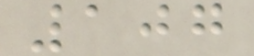107
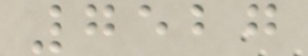7527
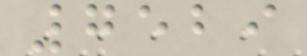7529
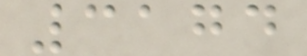3174
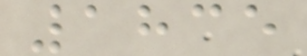1835
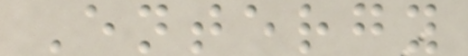Entergy
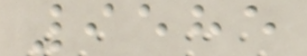9585
